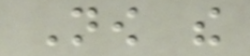Now the
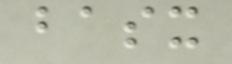basx
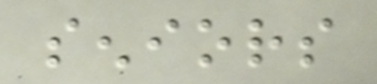seniors
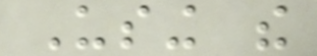Using the
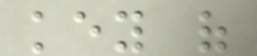key of
